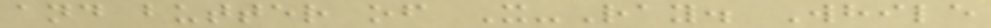and butter of X-Ray. While
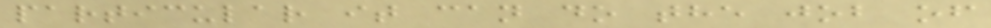particular it can do the job of
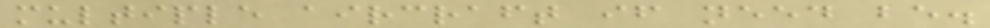multiple aircraft if need be.
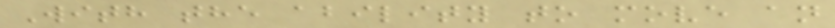With the ability to move an
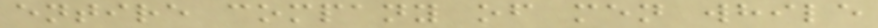entire company of men while
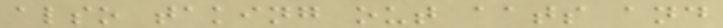also taking out aats and
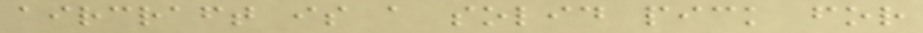aircraft is a solid pick for
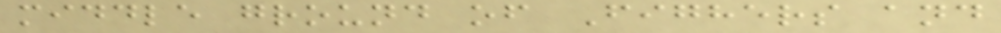middle ground of Fighers and
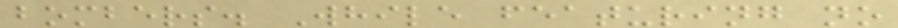bombers. While featuring no
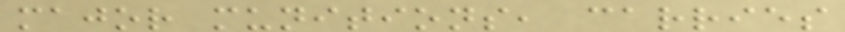major munitions, carries
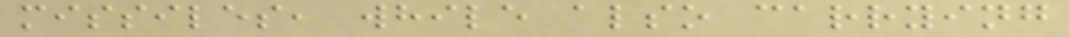missiles, while also carrying
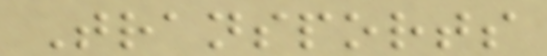Transports
